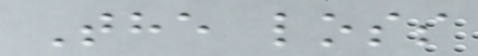The loss
